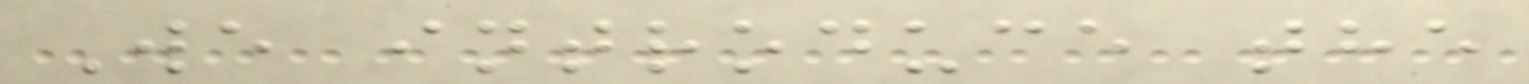We introduce the
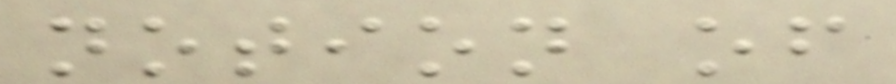notion of
